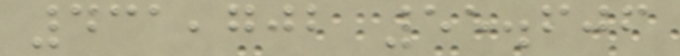431,702 55.606
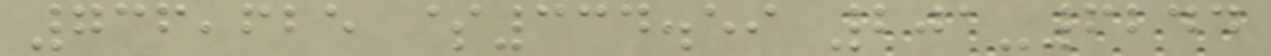736,625 $334.59 201-6244
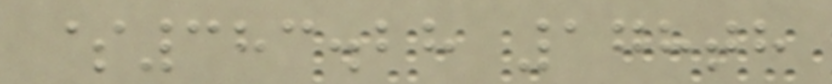$383.28 178th
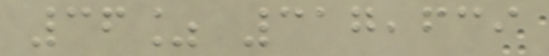36% 317,639
